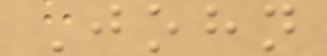John
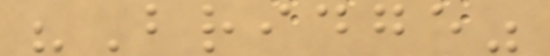"Bridge"
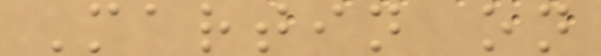Martin on
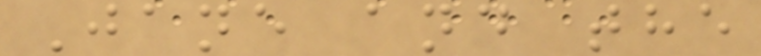Jane and the
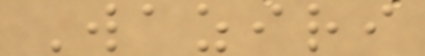Waziri
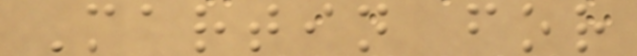Martin for
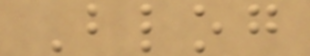Blog
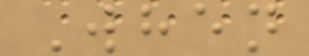When
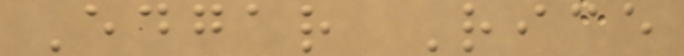Edgar Rice
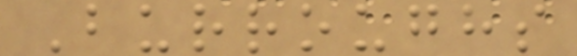Burroughs
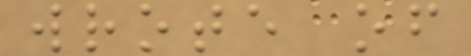wrote of
